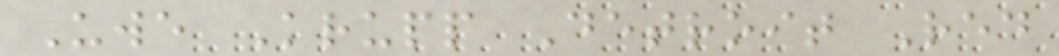Uwe Krupp Detroit Red
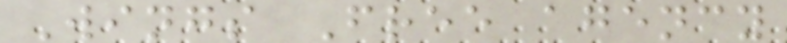Wings Free agency
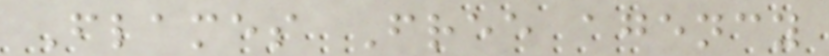Flames Free agency
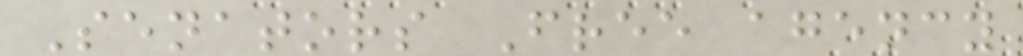Senators Free agency
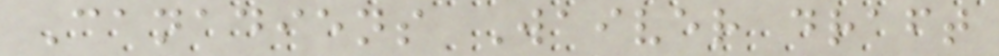Canadiens Waiver draft
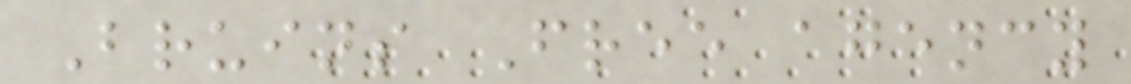Bruins Free agency
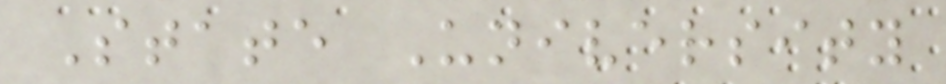State University
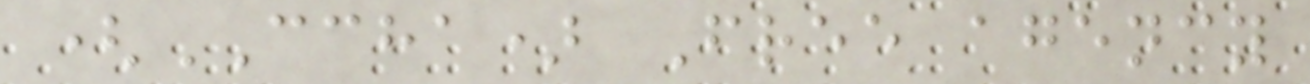(CCHA) Free agency
